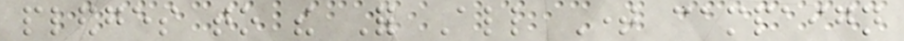pledges to the For All Time campaign
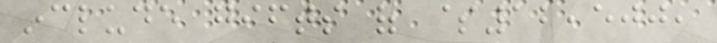include gifts of $12,500,
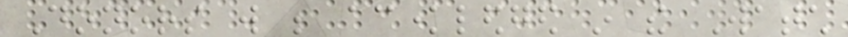Donors will be acknowledged in the Watch
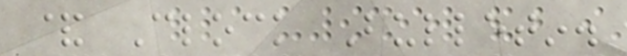& Clock Bulletin.
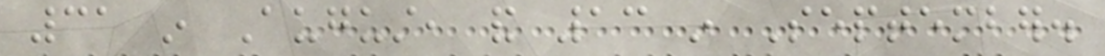31 in August, and 13 in September.
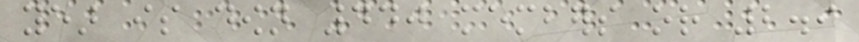year is down 440 members or 2.9
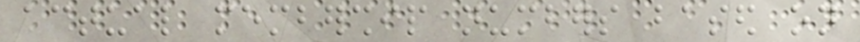actual membership numbers based on
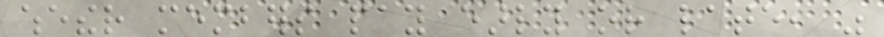whether members pay early or late, was
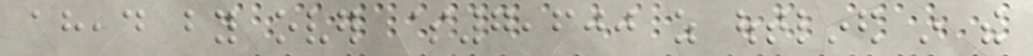ahead by over $7,600 as outlined in the
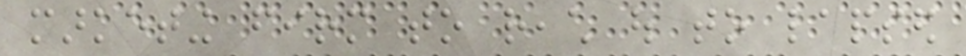marketing firm to reach out to lapsed
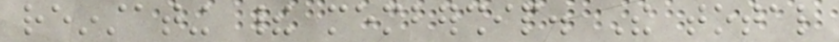reinstating their membership. The total
